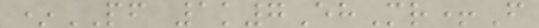*PF 1k7EhMr+F
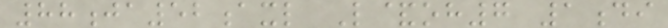88ja52axl L&oh7 1di
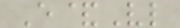E&Vl
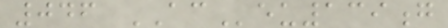046 ACeu139g
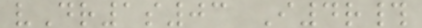vDr1s03 I4r#
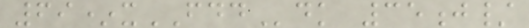69*xFDDdk 35j/
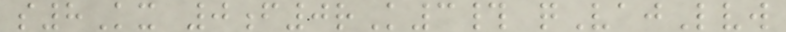s8Kx 0f0rK3# qVajLvw
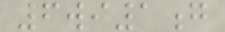6wi1g
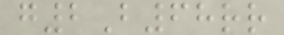g2B68rr
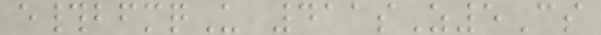e#bfmqU 411sZ5Cs
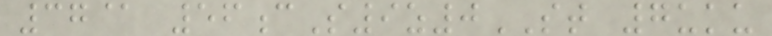37@ 56cS9z0ST 7uku
